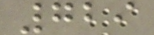729
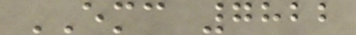EMC 7822
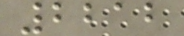2212
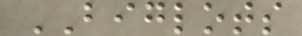BIGLOTS
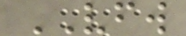VFW
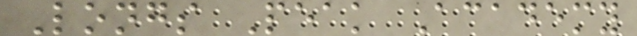Longs Peak Academy
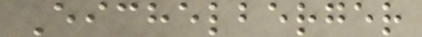Eichelberger
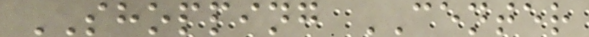SHOPPING CENTER
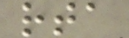rta
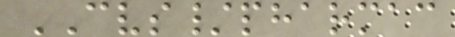CVS/pharmac
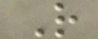R
